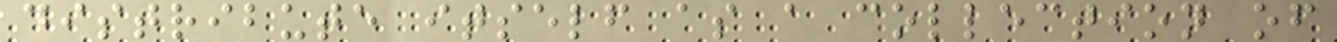distribute itself as a collection of
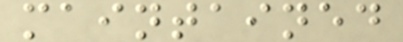maintained
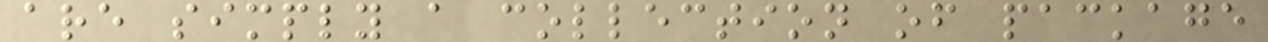are simply a collection of package
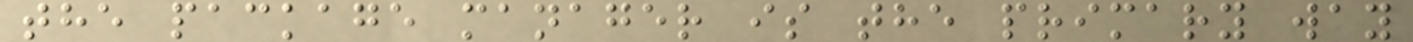the package manager is the primary way
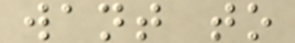want to
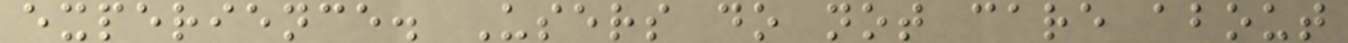experience. Users do not care about
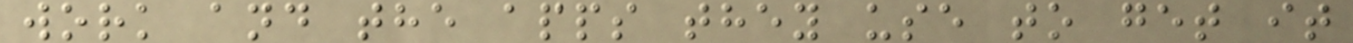work and the apps they use to get it
